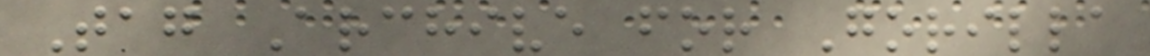Tag Archive for Gorilla
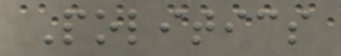Politics
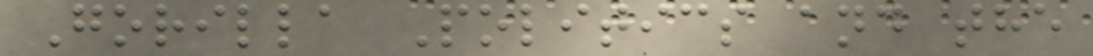Gorilla Politics and the
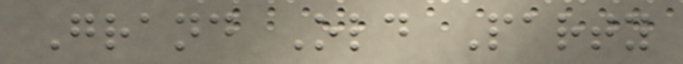Grand Old Party
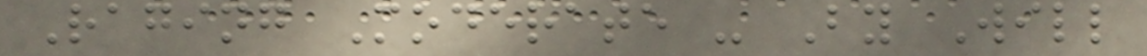Raging Moderate - By Will
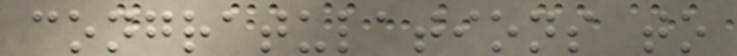congratulations to
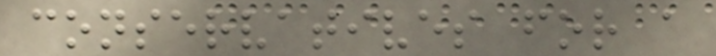conservatives for a
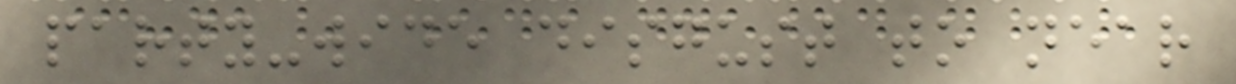party-wide disgust to near
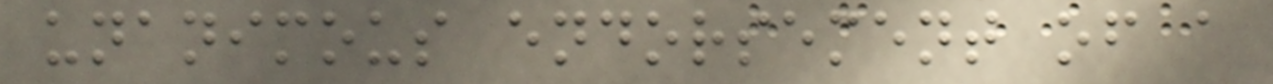unanimous endorsement of a
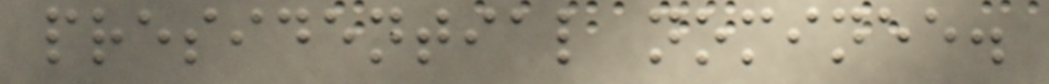presidential nominee.
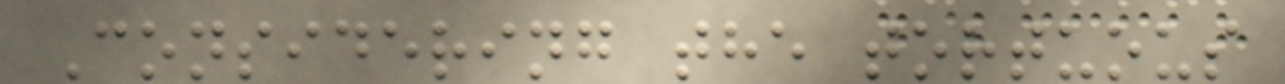Considering the tortuous
